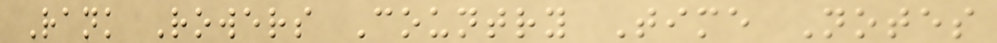Rank Rowers Country Time Notes
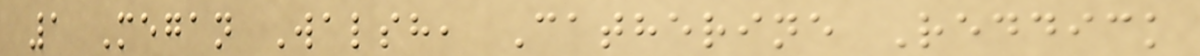1 Megan Walsh, Catherine Reddick
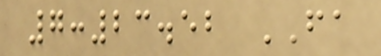7:23.52 FA
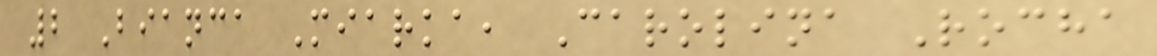2 Bianca Miarka, Carolina Rocha
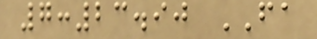7:23.90 FA
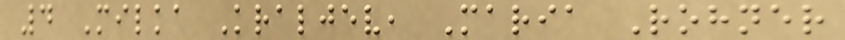4 Milka Kraljev, Maria Rohner
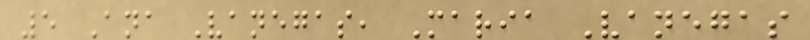5 Ana Vanegas, Maria Vanegas
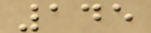145
